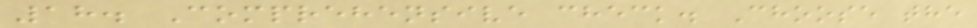18. Comprehensive check. Choose the
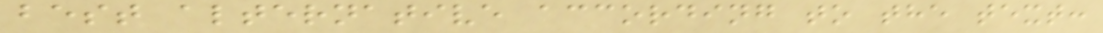best alternative according to the text:
